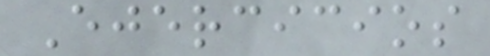Ejercicios
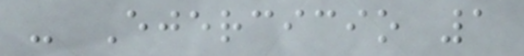- Ejercicio 1
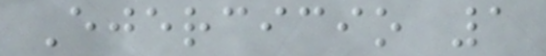Ejercicio 1
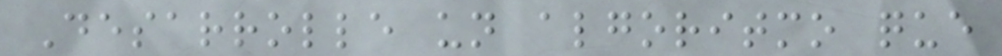Desarrolle un algoritmo que
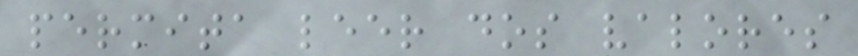permita leer dos valores
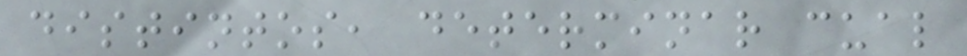distintos, determinar cual
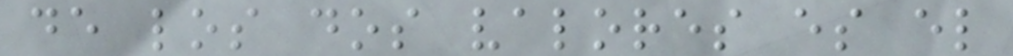de los dos valores es el
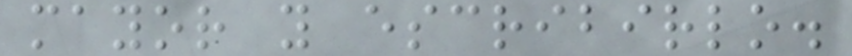mayor y escribirlo.
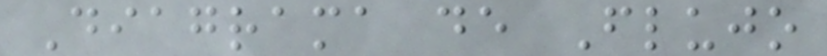Diagrama de Flujo
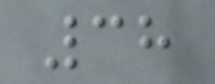38
